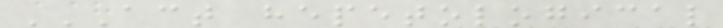ACT HEPETOLOGICAL
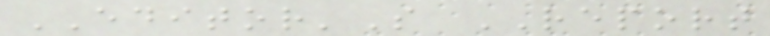EDITOR'S REPORT
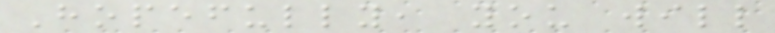Hopefully, you will
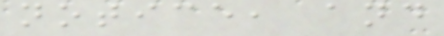notice, and
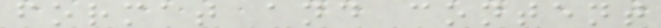format and content
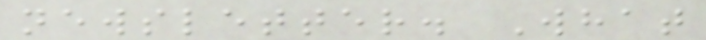newsletter. What
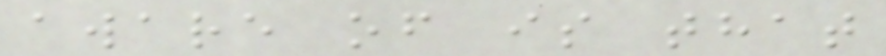aware of is that
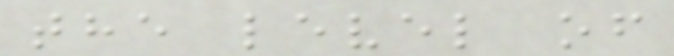the level of
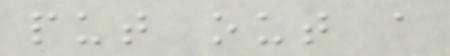put out a
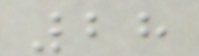28
